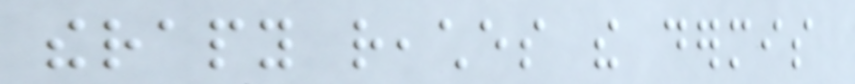therapy reaches the dermis
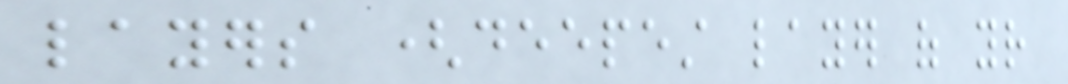layers (deepest layer of your
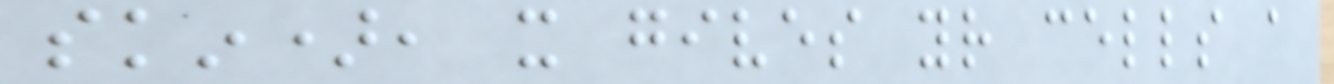skin), it gives your cells a
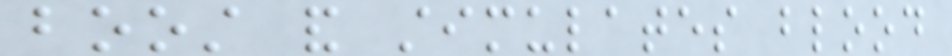boost and stimulates blood
